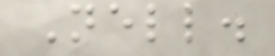Nell.
